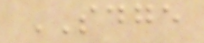SDGE
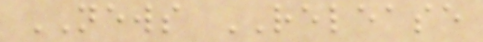NEWS RELEASE
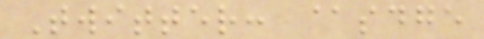Twitter: @sdge
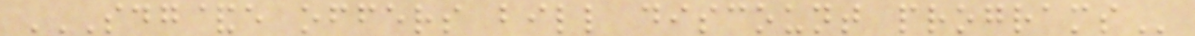SDG&E OFFERS BILL DISCOUNT PROGRAMS
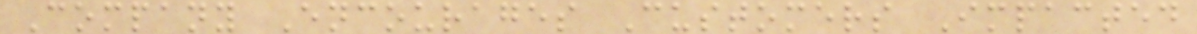Company Encourages Customers Impacted
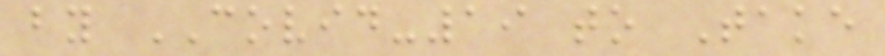by COVID-19 to Take
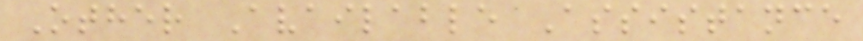Other Available Assistance
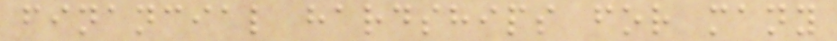financial hardships for many
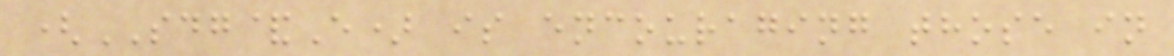(SDG&E) is encouraging those in
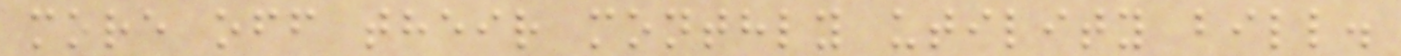more off their monthly utility bill.
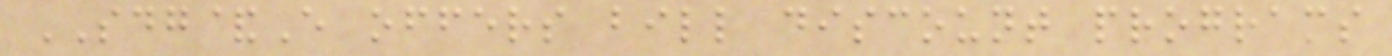SDG&E offers bill discount programs
